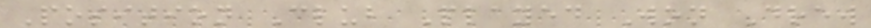Position Club Played Won Drew
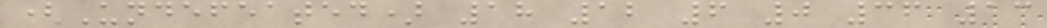(Undefeated) 18 12 6 0 36 13
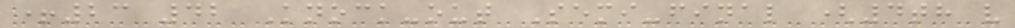+23 42 Knock-out Semi-final (4th v
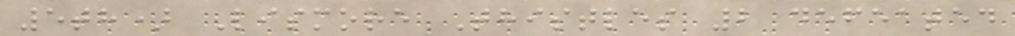5th) Lismore Thistles 2 defeated
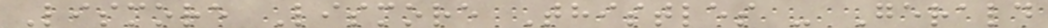Lismore Lismore Thistles - Gerald
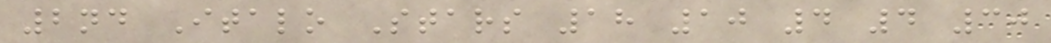2nd Italo Stars 18 10 4 4 30
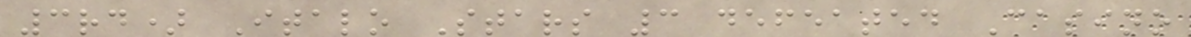3rd) Italo Stars 3 defeated Casino
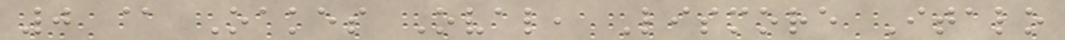0 @ Oakes Oval, Lismore Italo
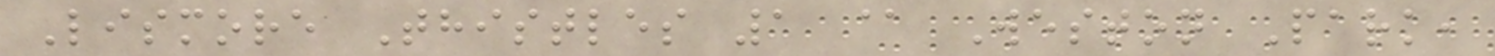Lismore Thistles 1 @ Weston Park,
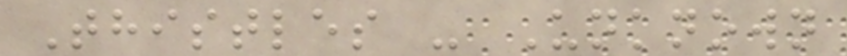Thistles - Unknown
